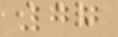77
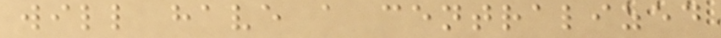will have a centralized
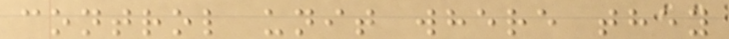control unit where they
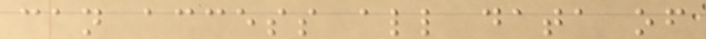can access all data of
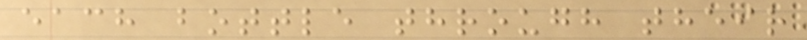each bottle through their
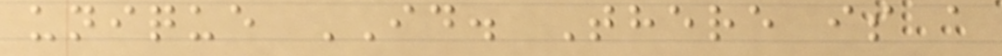unique ID. There is a
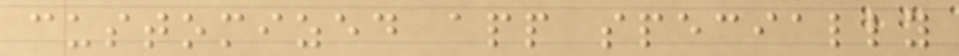customized app specially
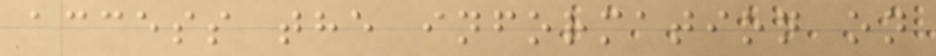access the information on
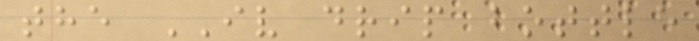the IV drip bottle
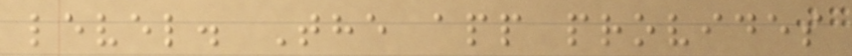level. The app provides
